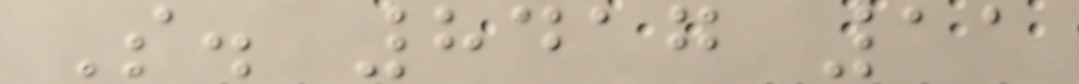S. 8417 11
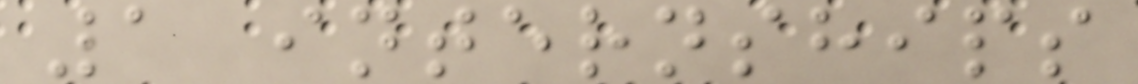1 internships
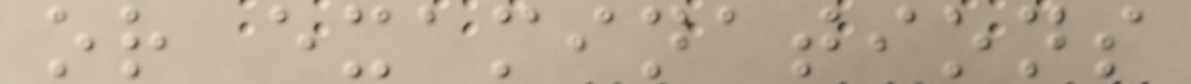or examinations
